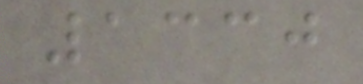1330
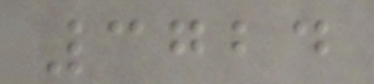3724
